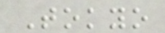Tokyo
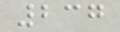237
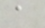a
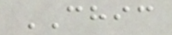CHIC
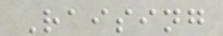Raising
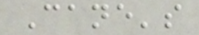Cane's
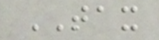TAX
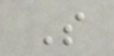S
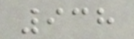938
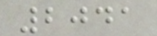2041
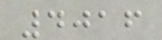4016
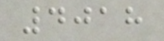4018
